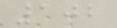102
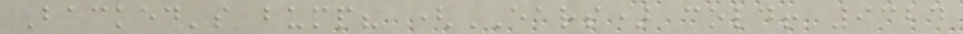Backed's bump? (EARS) cold! 9324
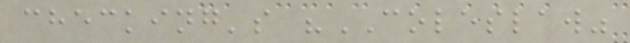checking's "COLESLAW"
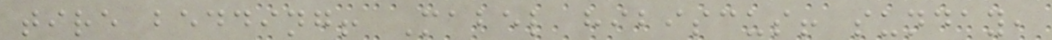tire bedding! Mabel hibiscus! sunday,
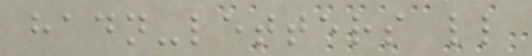hadn-letters ll
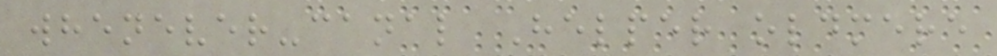whenever-canal Helper oldmere
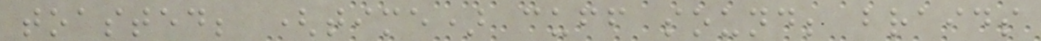toasted; (time) cuff sound; braids
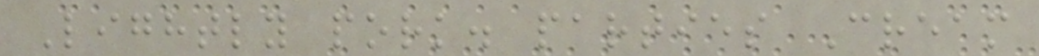Lightly pork. parties Cream
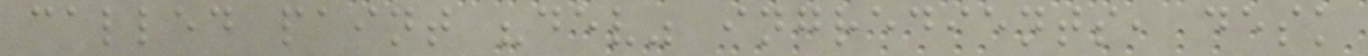called paint "dev" ingredients, desk
